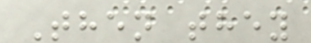Then they
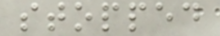stopped
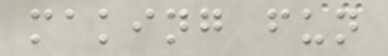making fun
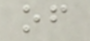of
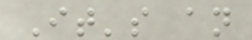It's an
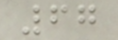67
